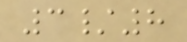3/8
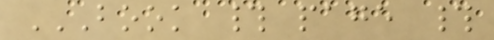BOOK # PAGE #
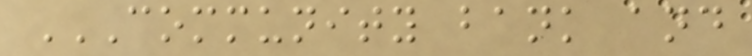COMMUNITY BANK AND
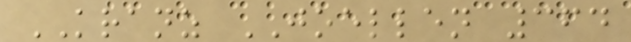KRANZ JOELLEN 364
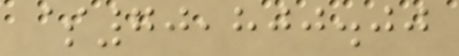$70,800.00
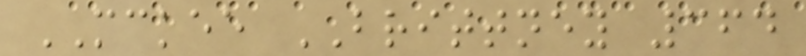MCKEE BRITTNEY 364
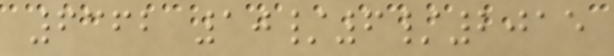6362 10/6/2015
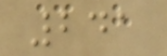241
